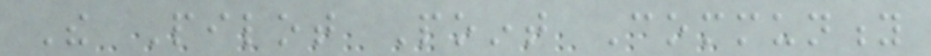The Pilot Point Community
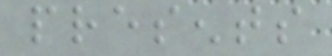presents
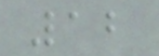12
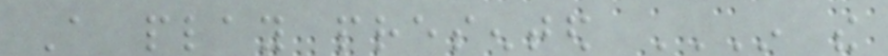A play presented IN THE
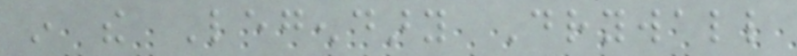in the Legendary Drywall
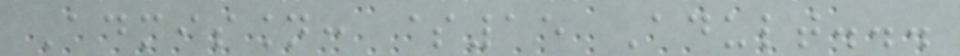Admission: $15 Adult...
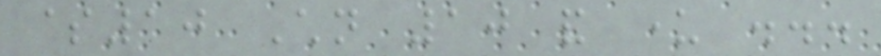$10 Children 10 and under ...
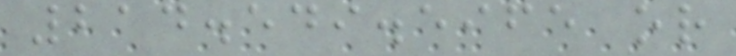214.549.5965 or
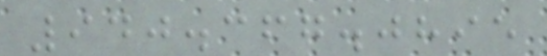940.367.0895
